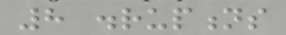8 disruptions
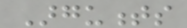Arguments
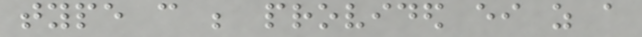type can be provided either as a
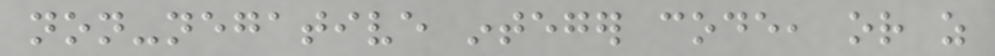non-negative integer code, or as
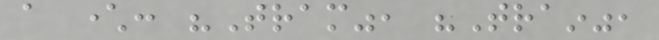a character: "Tram", "Train",
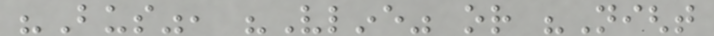"Bus", "Vline" or "Night
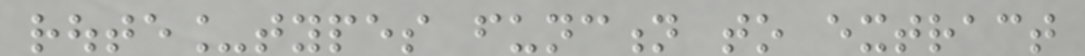route_types function to extract
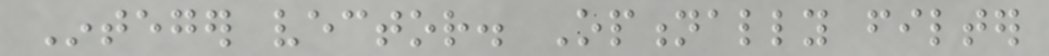Integer vector. Optionally filter
